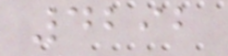4292
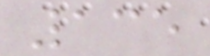135
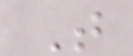T
